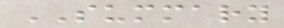SUMMARY
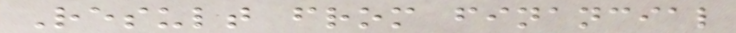Result from financial
